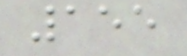155
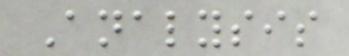Analysis
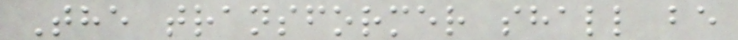The transformer shall be
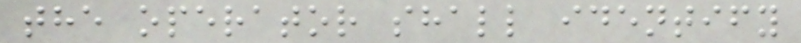the operator shall identify
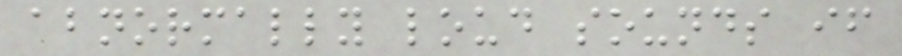abnormally loud sounds if
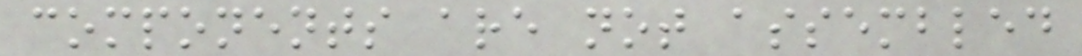components are not assembled
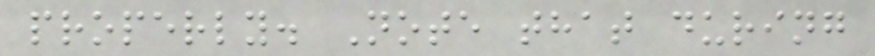properly. Note that during
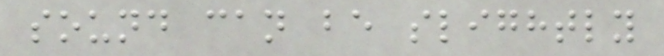sound can be slightly
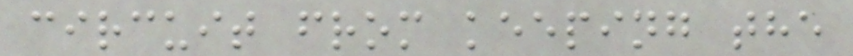circuit from keeping the
